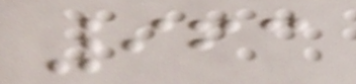963
